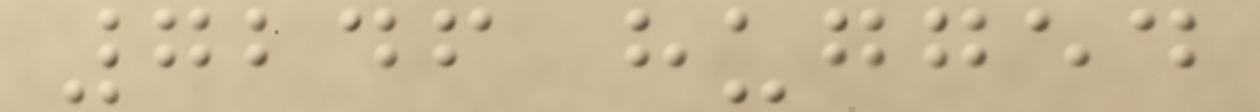7246 hugged
